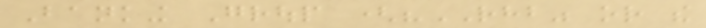Banking Group ("RHB" or the
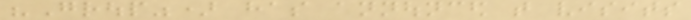"Group") has announced that visits
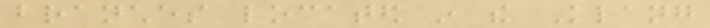branches located in the Klang
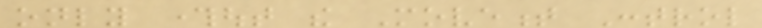only throughout the Movement Control
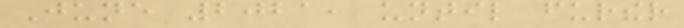June 2021, until further
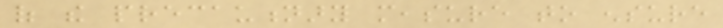of the precautionary measure to ensure
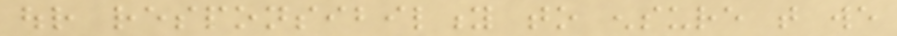our responsibility to ensure that we
